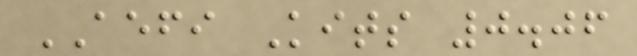AEFI Kits 0.06
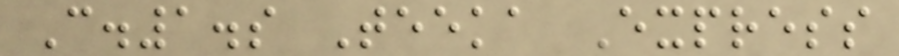C.1.s Teeka Express
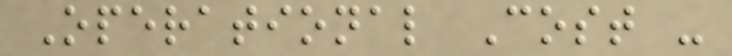Operational Cost -
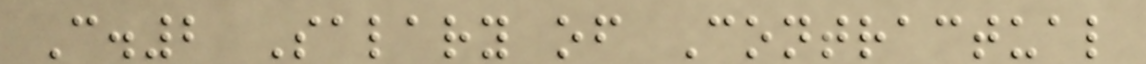C.2 Salary of Contractual
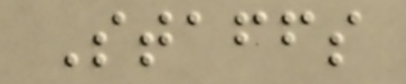Staffs
